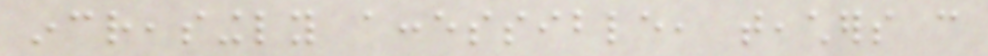increasingly accessible, teachers can
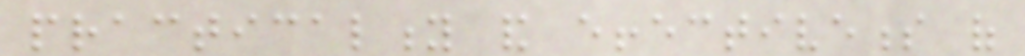practicality and effectiveness of
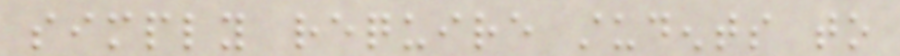simply require students to
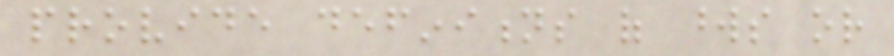provide definitions of words or
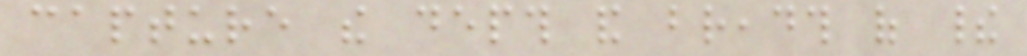capture the depth and breadth of their
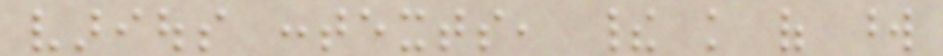various contexts, their knowledge of word
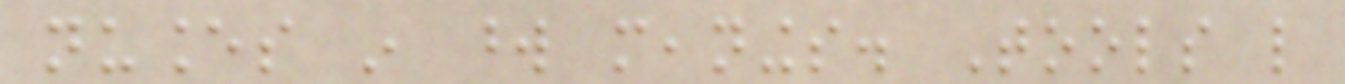nuances in word meanings. Tools like
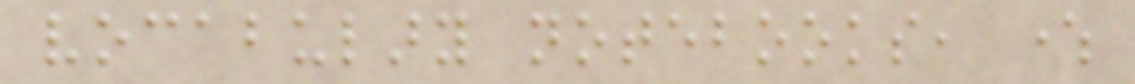vocabulary notebooks, where
